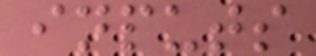inputs
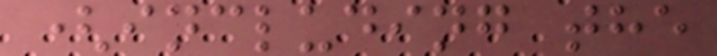(including the
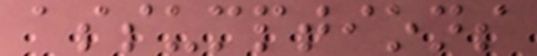assumptions
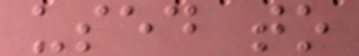used to
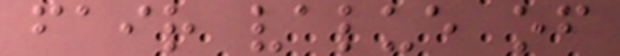fair value of
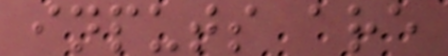inputs are
